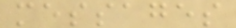messages
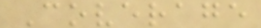Coverage
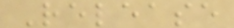Release
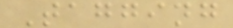Tagging
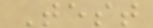Test
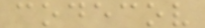codecov
